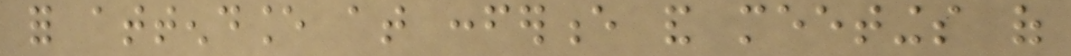for attendance at conference and meetings of
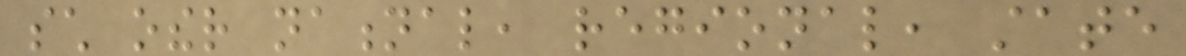such other national, regional, state
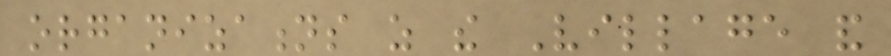organizations as the Village and
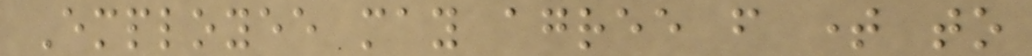Employee may agree from time to
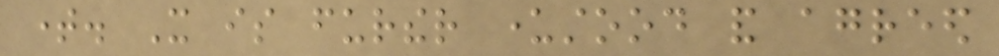time. It is further understood and agreed
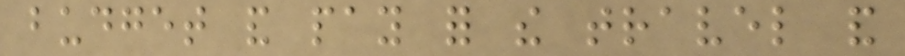budget and pay for the travel and
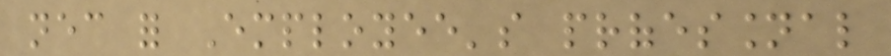necessary for Employee's professional
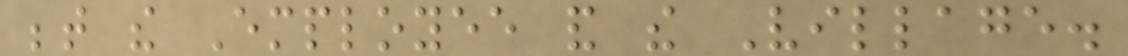between the Employee and the Village.
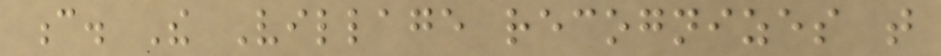c. The Village recognizes that
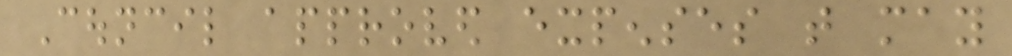Council approved expenses that may
